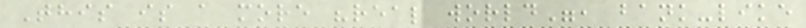This is a more "real world", bank-like
